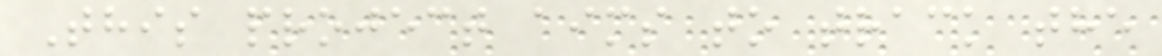This project aims to track the
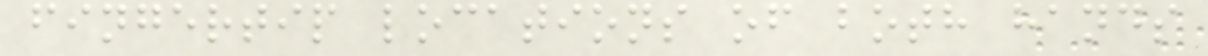fingertip locations of both hands
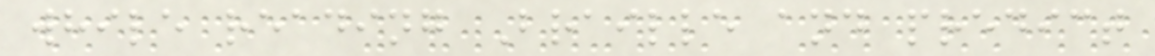while reading Braille and predict
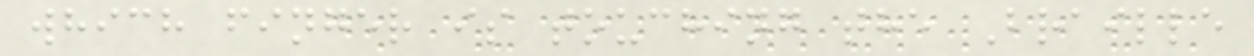which finger is touching the Braille
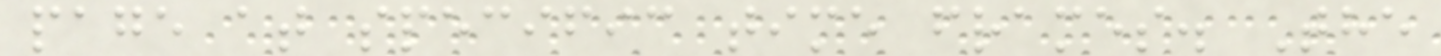page at specific time frames. The
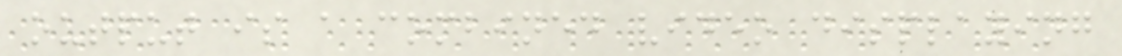output is a combined video displaying
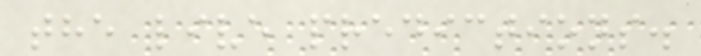the live predictions.
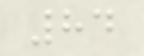84
